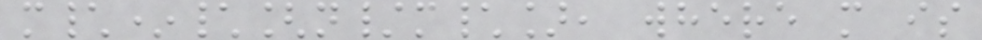m\*\[n/m\], where m is
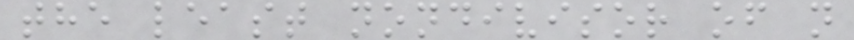the least nondivisor of n
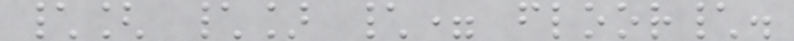\[ \] \= floor\.
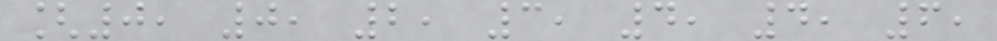[0, 0, 2, 3, 4, 4, 6,
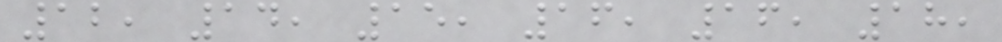12, 14, 15, 16, 16, 18,
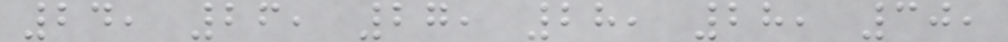24, 26, 27, 28, 28, 30,
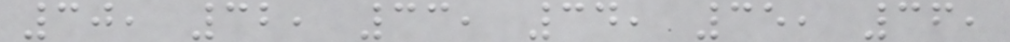30, 32, 33, 34, 35, 36,
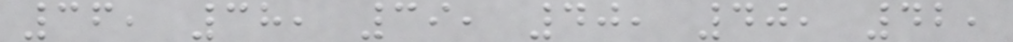36, 38, 39, 40, 40, 42,
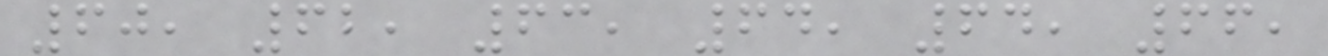60, 62, 63, 64, 64, 66,
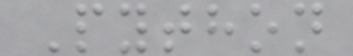Python
